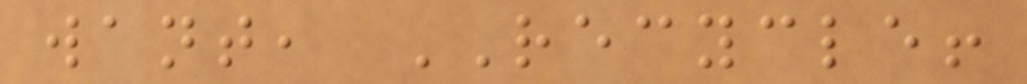want, RECYCLE!
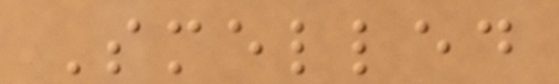Smelled
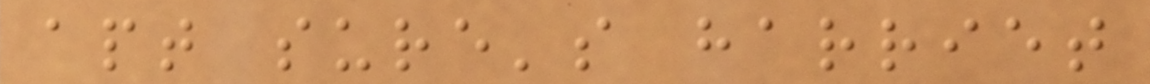apt sure's harriet
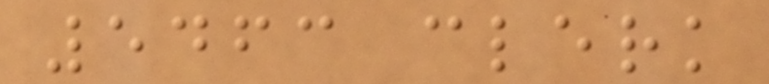5463 clerk
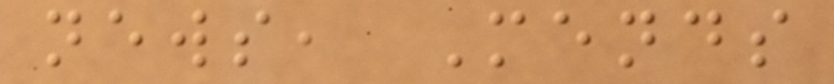news, Mends
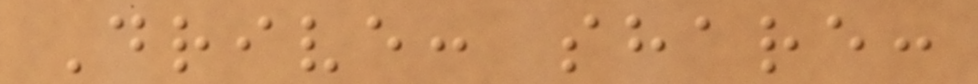Drive: share:
